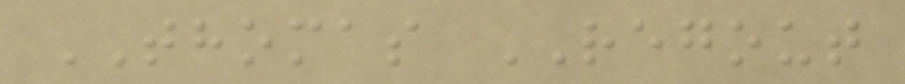THOMAS REGOUT
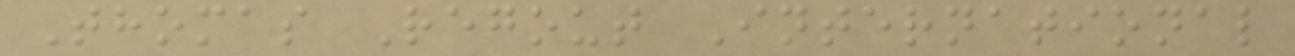Thomas Regout International
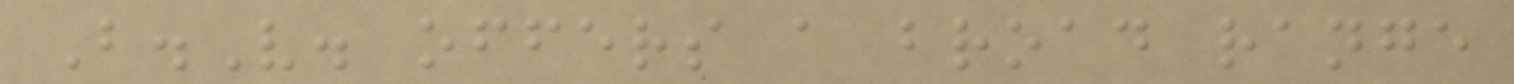B.V. offers a broad range
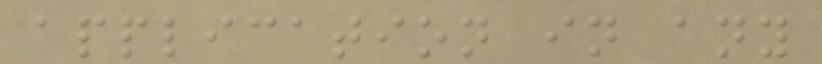application in any
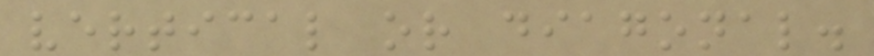vertical or diagonal.
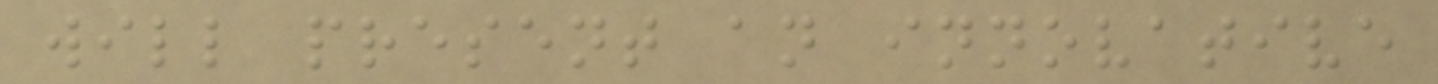will present an innovative
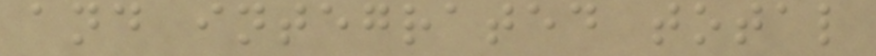and integrated total
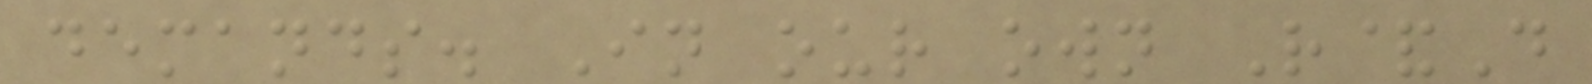demands. In our own R&D
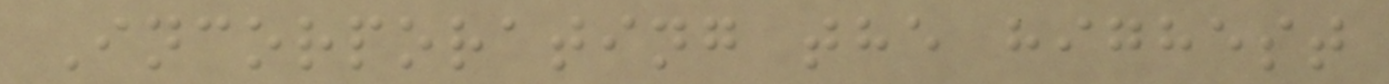Incorporating the highest
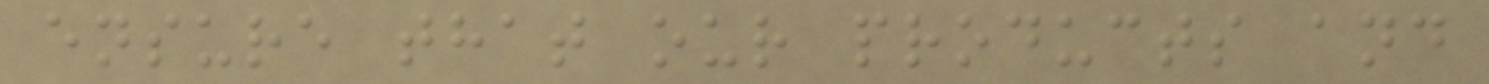ensure that our products and
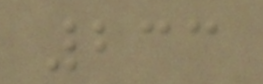233
